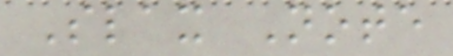Slax Note
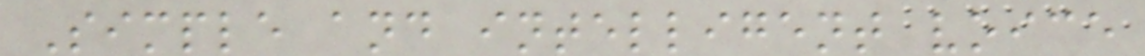Simple and intelligent voice
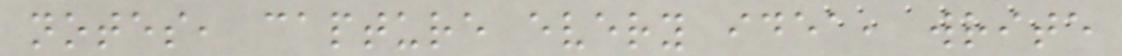notes, capture every idea, write
